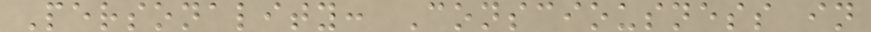Personality: Consciousness in
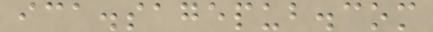ica.sagepub.com
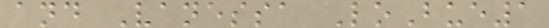and Vanessa LoBue1
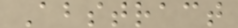Abstract
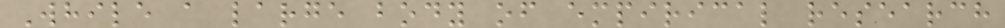While a large body of empirical research
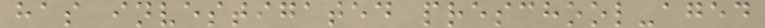has investigated preschool-aged
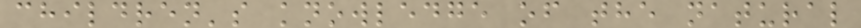children's knowledge of the natural
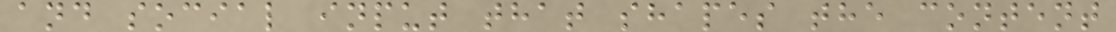and social input that shapes the content
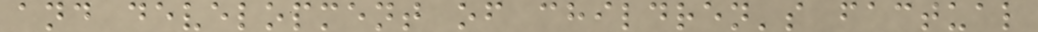and development of children's factual
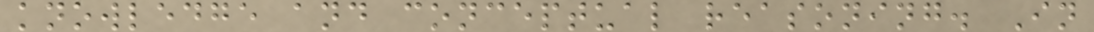knowledge and conceptual reasoning. In
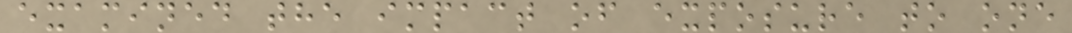examined the impact of exposure to one
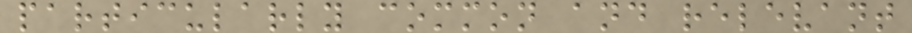particularly common and relevant
